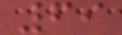69
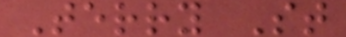Terry St
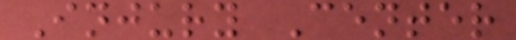Injury Center
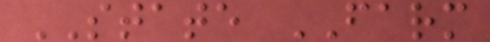STATE FARM
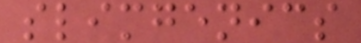slimgenics
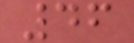46
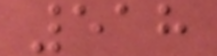518
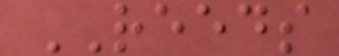REEDS
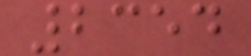2354
